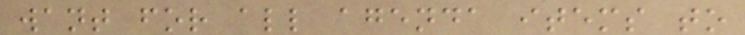want for all agenda items to
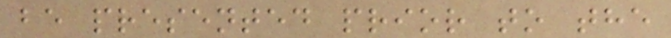be presented prior to the
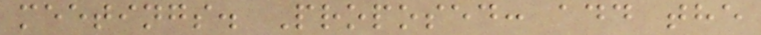meetings. Proposed: add the
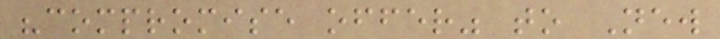"compromise offer" to New
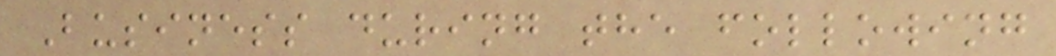Business during the following
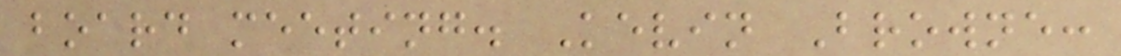board meeting. Kevin Browne:
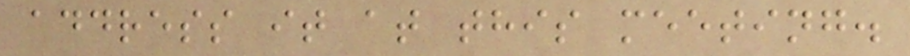address it at this meeting.
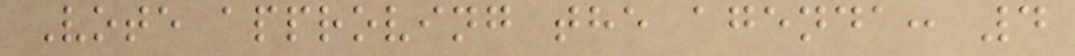Vote approving the agenda: 4
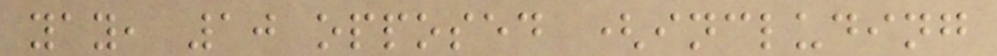yay, 10 opposed (including
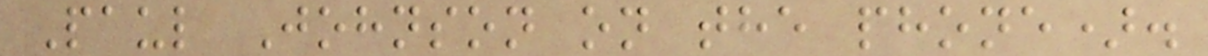Paul Johnson on the phone).
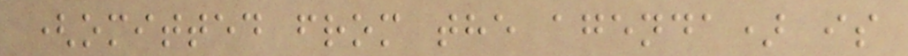(omitted from the agenda) is
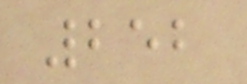252
